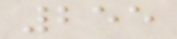255
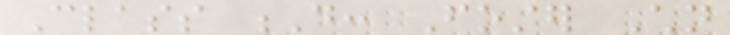Class D: Foster Children
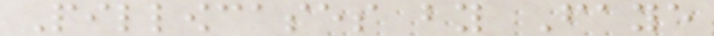Pillowcases by Faye
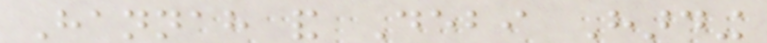Hannah and Debi Harding
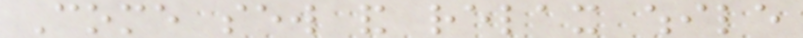Come sew and relax while
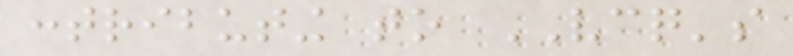contributing to VCQ's
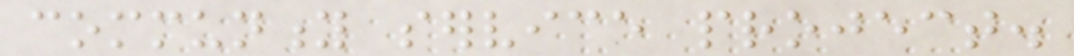community service project.
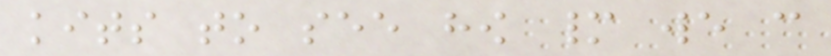kits to see how many we can
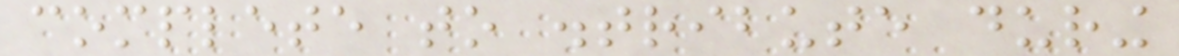complete to distribute during
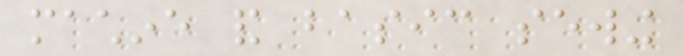machine and basic sewing
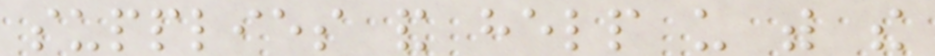supplies and help us with the
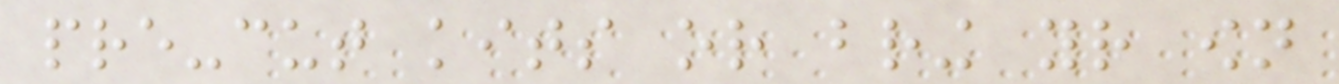pre-cut kits or bring your own
